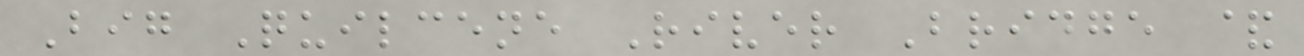Big Quilcene River Bridge &
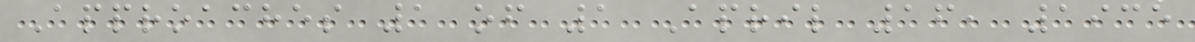Approaches 1 of 1 April 16, 1935
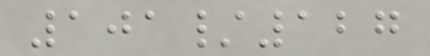101/127
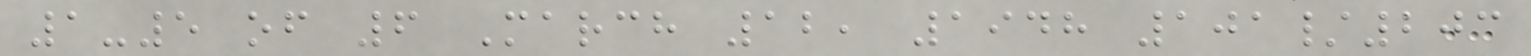1-5 of 6 March 12, 1948 101/203
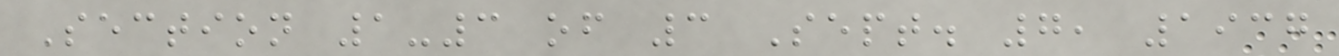Section 1-3 of 3 Sept. 7, 1937
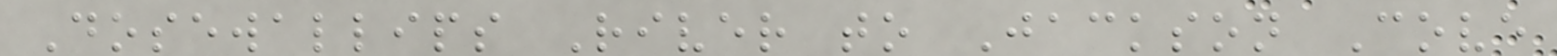Dosewallips River to Jackson Cove
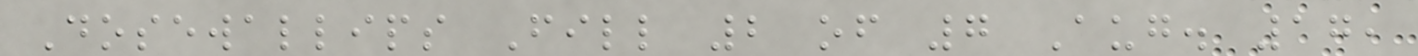Dosewallips Fill 2 of 7 Aug. 17,
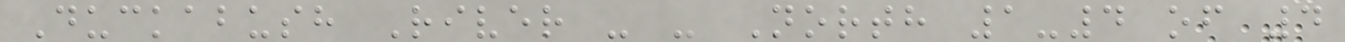Duckabush River - - North 1-4 of 4
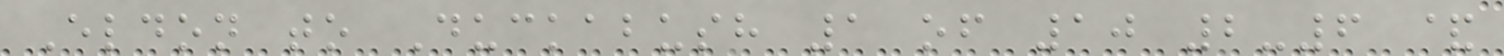Eldon to Duckabush 1 of 10 2-6 &
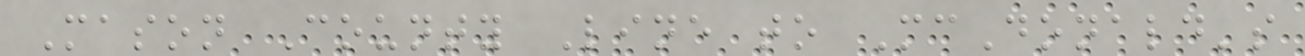Mason County Line to McDonald's
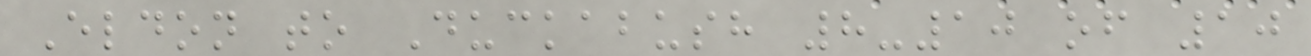Eldon to Duckabush 8-10 of 10
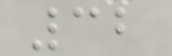32
